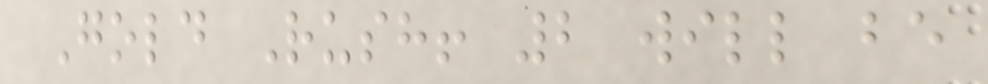Gold Rush! 2 will be
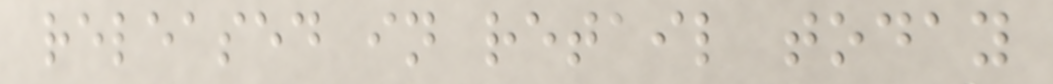released in retail today
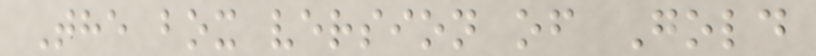The box version of Gold
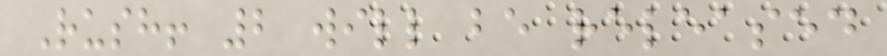Rush! 2 will be released
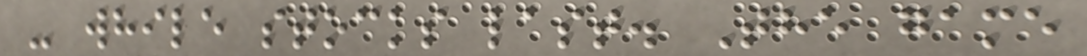- while stocks last. The game
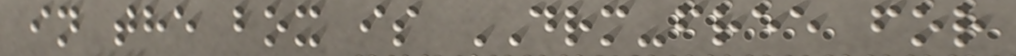in the box is DRM-free for
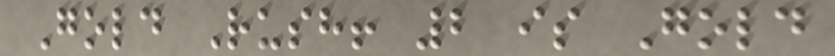Gold Rush! 2 is Gold
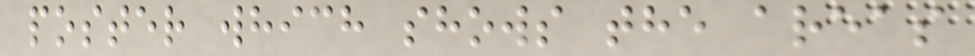poster which shows the areas
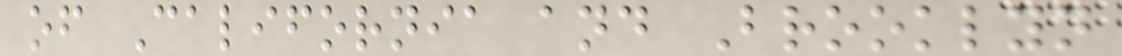of California and Brooklyn
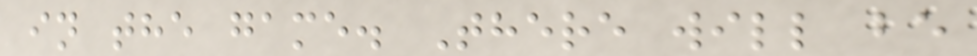in the game. There will be
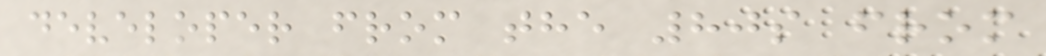developer from the 80s from
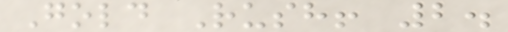Gold Rush! 2.
